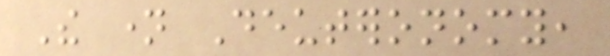The name Deuteronomy,
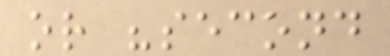or "second
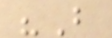"But
